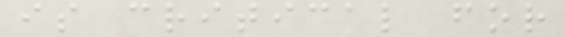is critical for
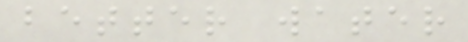better water
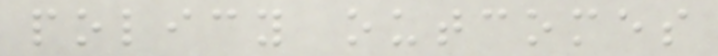policy outcomes
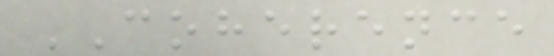COHERENCE
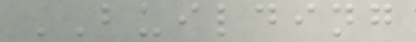BUILDING
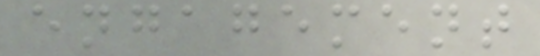engagement
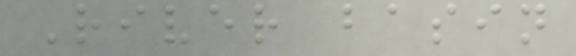River basin
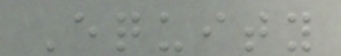Equity
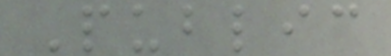Public
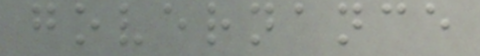governance
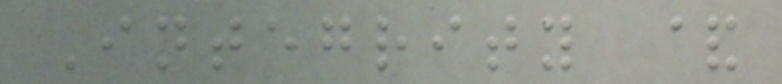Integrity &
